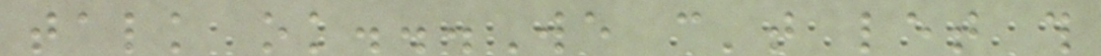talk ok...We can't let this
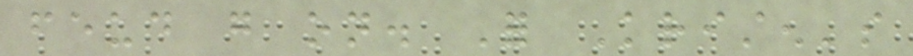feud go on. For Kristen's
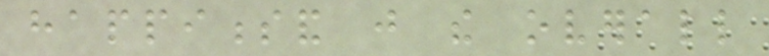happinessand just the overall
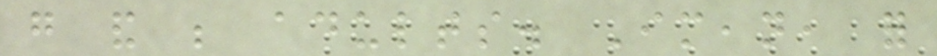go and be adults. Imean, for
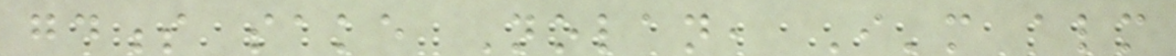goodness sake Nolan, I'm almost
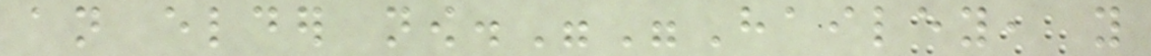an elder now.""Hailey, you
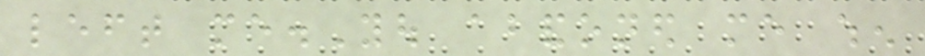left me.You abandoned me when
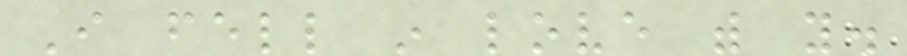I fell in love with you.
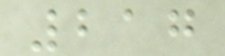217
